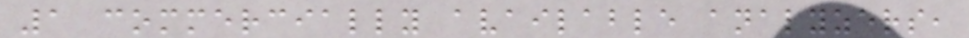1 commercially available analyzers,
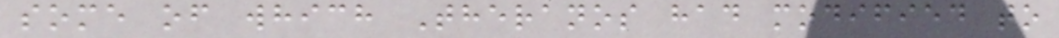some of which Theranos had modified to
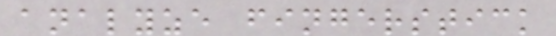analyze fingerstick
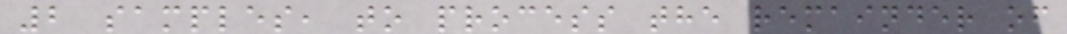2 samples, to process the remainder of
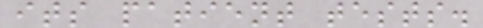its patient tests.
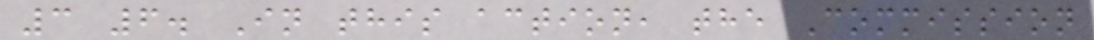3 6. In this action, the Commission
